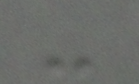-
